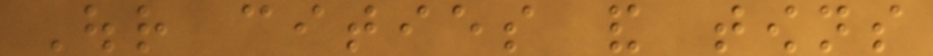Our cities and towns
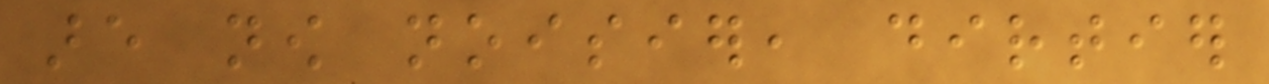are now noisier, dirtier
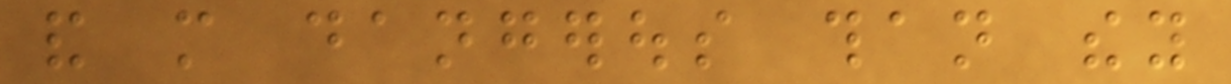and more dangerous than they
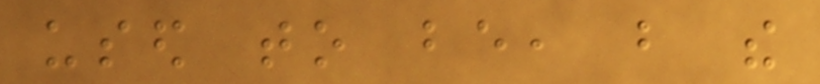used to be, but the
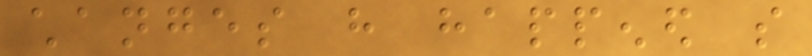changes have happened so
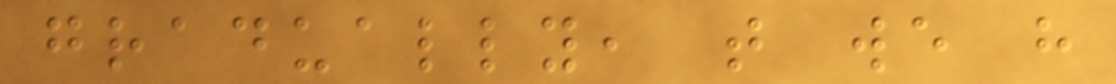gradually, that we have
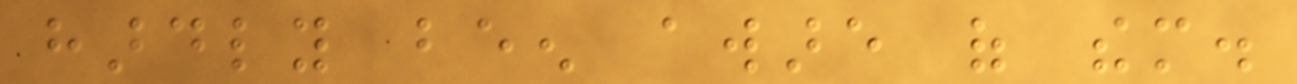hardly been aware of them.
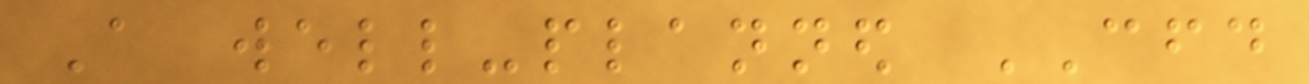A well-planned CFD
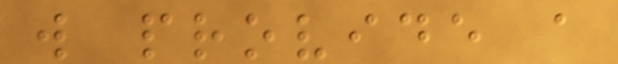will provide a
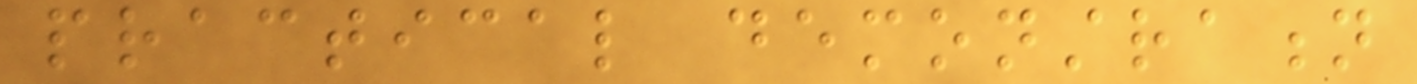practical demonstration
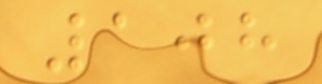108
